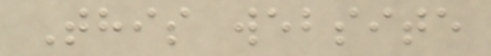This website
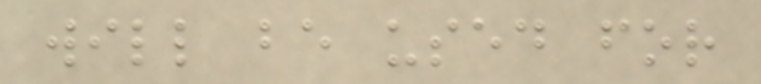will be used for
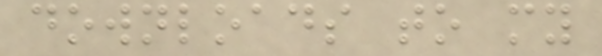downloads to my
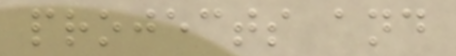projects and
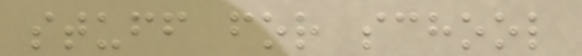stuff for school
